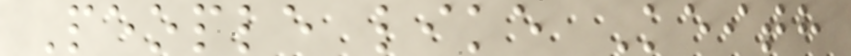People like Keith
